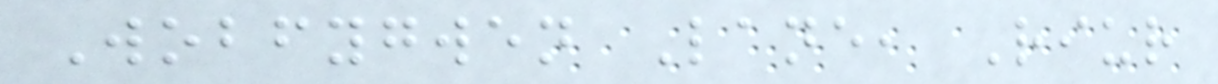Wobfygwen Lane, Riur
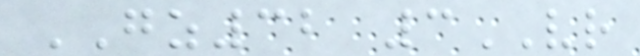GZ32 3VR
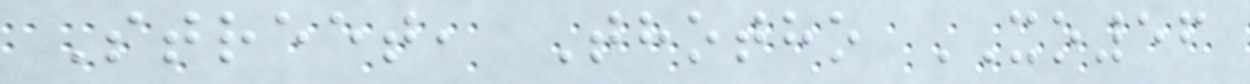Street, Thotho XO56
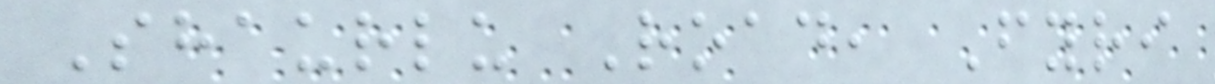Shaurlu Road, Fyri
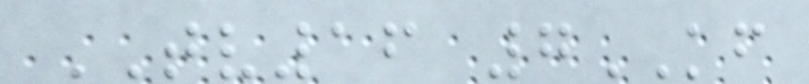TV16 7KF
